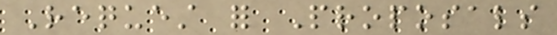Request for Proposals
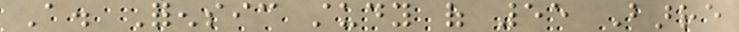A. Forensic study of 55 Barre
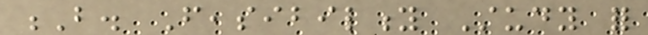B. Feasibility Study for
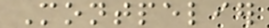Montpelier
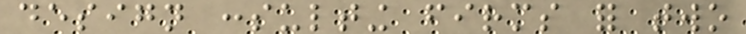design consulting firms for two
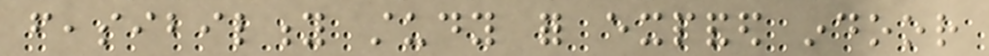feasibility study for expanded indoor
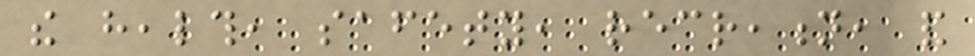the health, safety, recreation, and
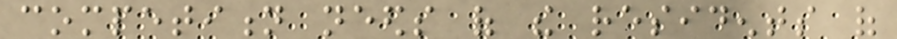competition needs of the residents of
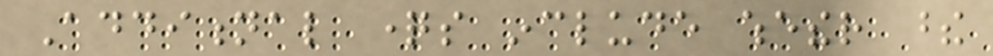Additional questions include whether these
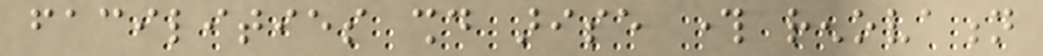facilities should arise through renovation
